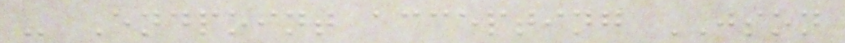- Endpoint accepting JSON
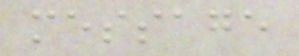message
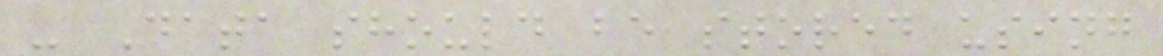- Data should be stored using
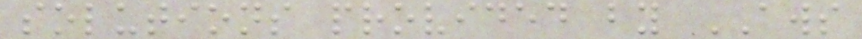solutions provided by AWS
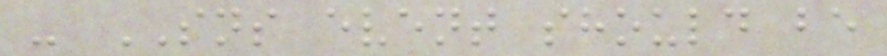- SNS event should be
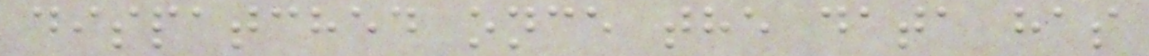dispatched once the data has
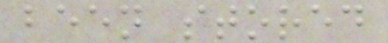been stored
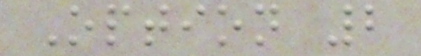Option 2
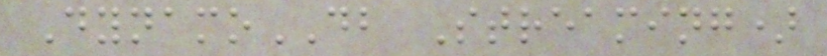DynamoDB Streaming)
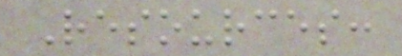Resources:
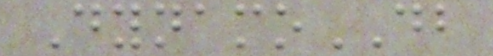DynamoDB
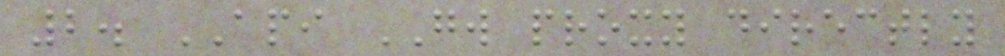2. API GW proxy directly
